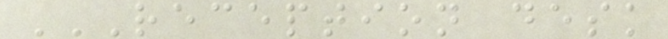RECEPTION DESK
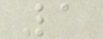1
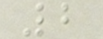2
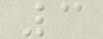3
